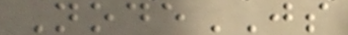NodeJS
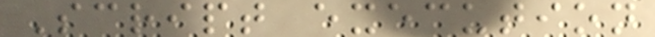Script execution
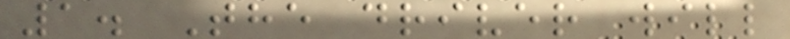1. The driver will
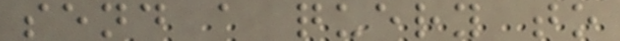send a query to
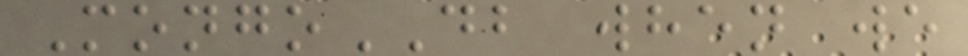MongoDB when we
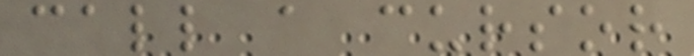call a cursor
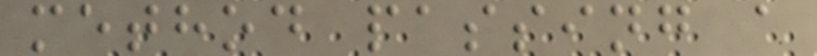method passing a
